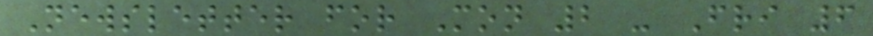Newsletter for Mon 2 - Fri 6
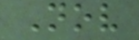Nov
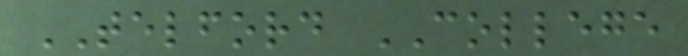TELFORD COLLEGE
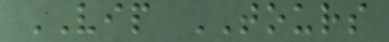VIP TOURS
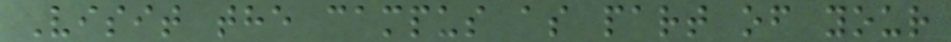Visit the campus as part of your
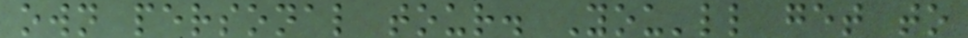own personal tour. You'll get to
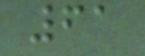61
